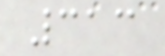313
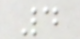4
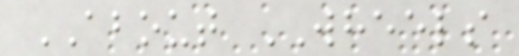ABOUT WHEELS
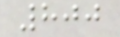800
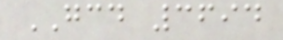GCD 3694
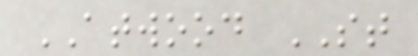ATWOOD ST
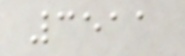3511
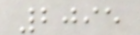2095
